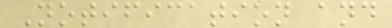Notification and
